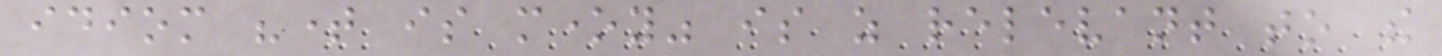idiom "time is money" is as relevant to the
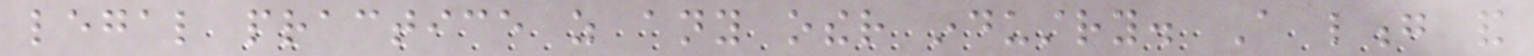legal practice as any other industry. A long and
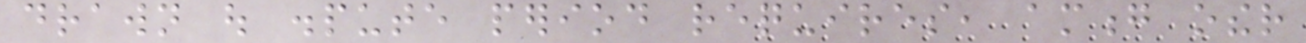drawn out dispute period requires, among other
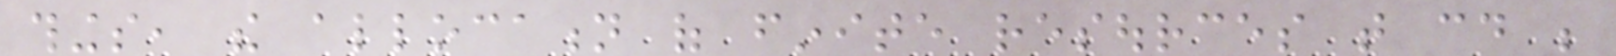things, the allocation of finite resources that could be
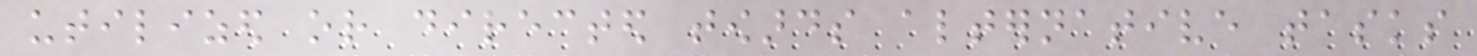utilized or directed towards alternative tasks
